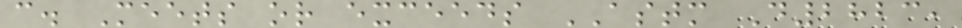c. Meets or exceeds ASTM D2823,
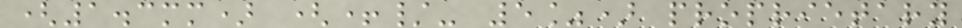(1.3mm) (+/- 5%) proprietary
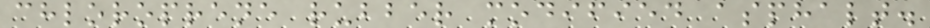chloroprene rubber modified asphalt.
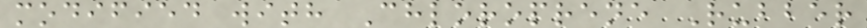modified with Chloroprene Rubber
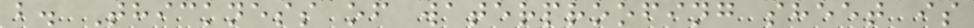b. Thickness of waterproofing sheet is
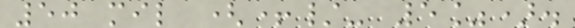50 mil (+/- 5%).
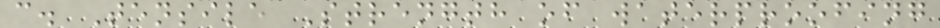c. Tensile Strength of waterproofing
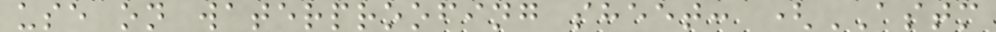use on waterproofing sheet: (ASTM
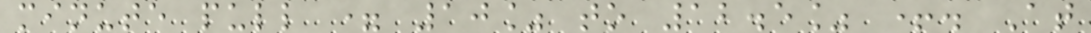minute pull = 10% to 12.5% +. At
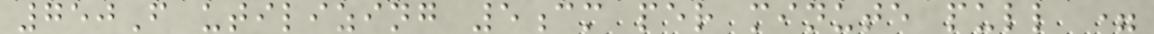750F utilizing 5cm per minute pull =
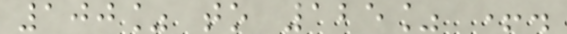100% to 125% +.
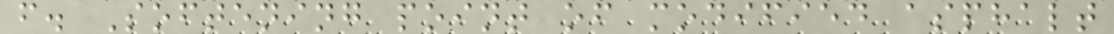f. Softening point of modified asphalt
